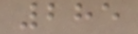285
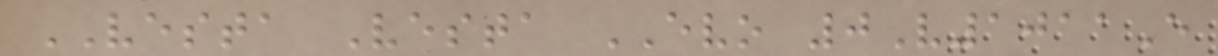VESTA Vesta EVO 0V1011E
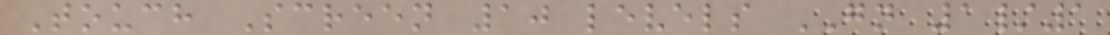Touch Screen 10 levels GN 1/1
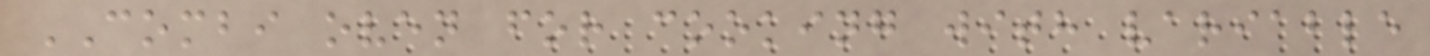COMBI oven for cooking with variable
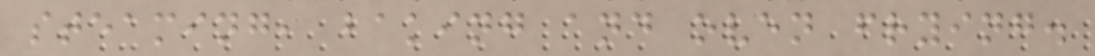steaming, baking and oven frying.
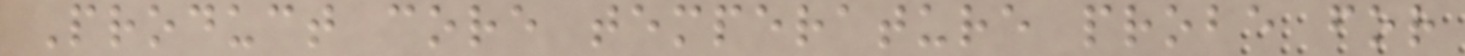Product core temperature probe for
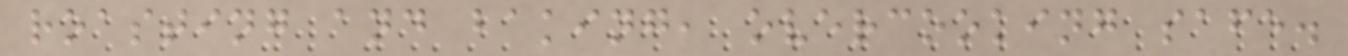roasting and baking, overcooking safe.
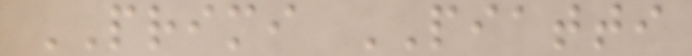PRIMI PIATTI
